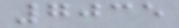7035
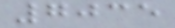7035
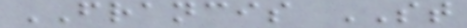FRANCIS ST
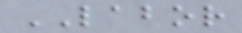LABOR
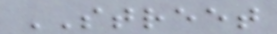STREET
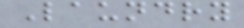Laundry
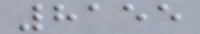8155
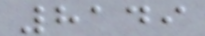8149
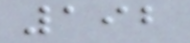192
